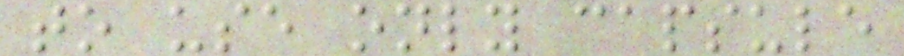to use only capsule
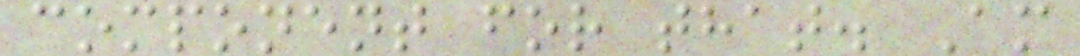component for that. Am
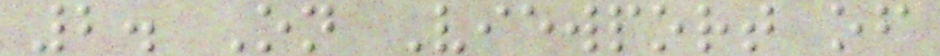2. On Viewport of
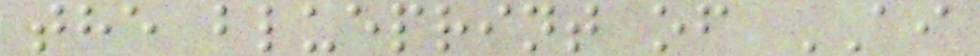the blueprint of AI
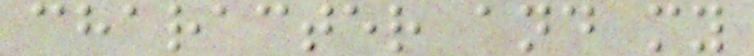character and my
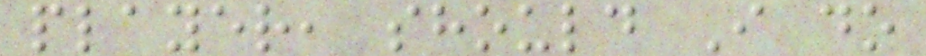player, should I do
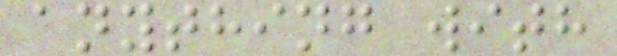anything with
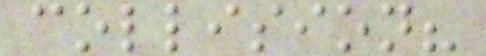collision?
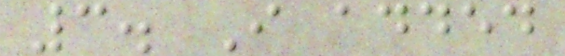3. I added
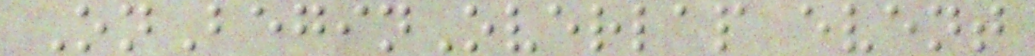OnBeginOverlap event
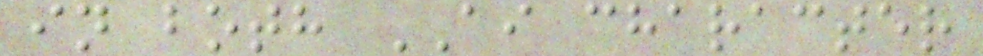in both AI character
